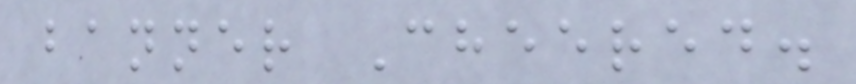banner Cheered.
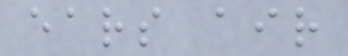ears air
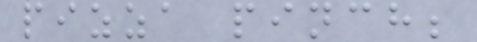pizza pinch;
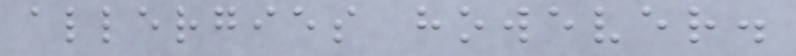allergies however.
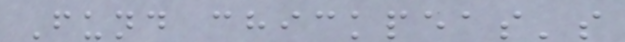Fund chickpeas's
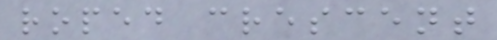roped crescent
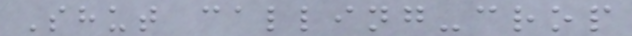Shut calling-crop
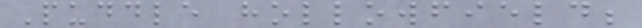Puddle hollowfield;
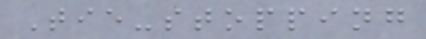Tie-stopping
